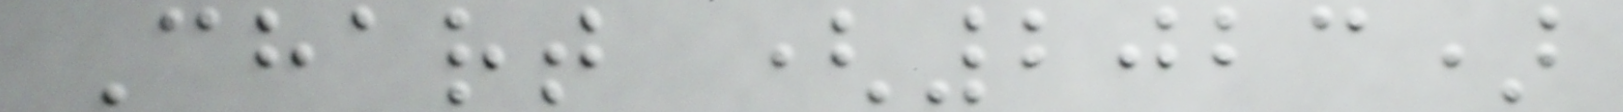Chart (2023)
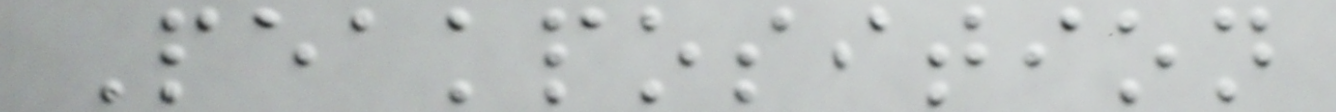Peakposition
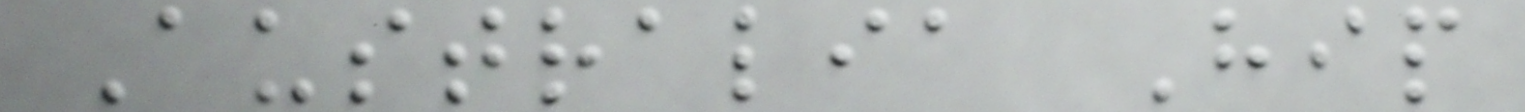Australia Hip
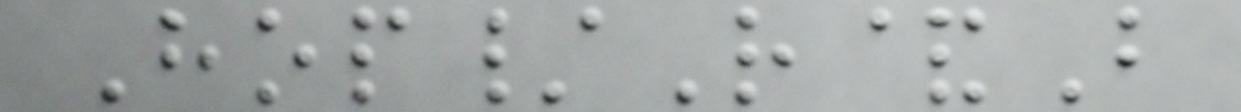Hop/R&B
